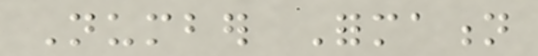Number Formation
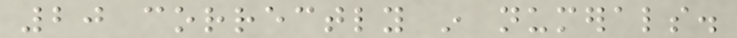20 correctly in numerals.
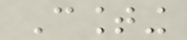Counting
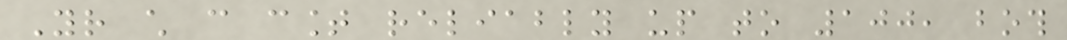Your child can count reliably up to 100, both
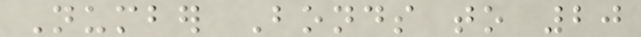Number Bonds to 20
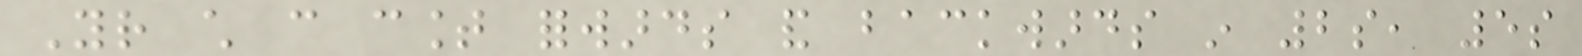Your child can count forwards and backwards in 2s, 5s
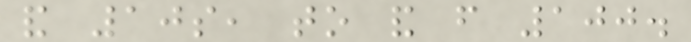and 10s, to and from 100.
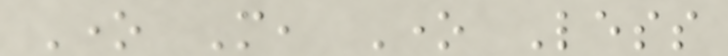One More, One Less
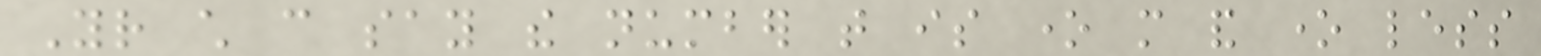Your child can say the number that is one more and one less
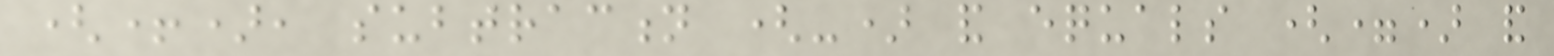(+), subtraction (-) and equals (=) and
